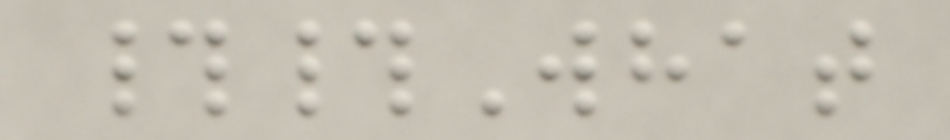##What
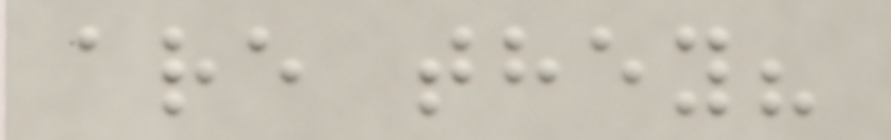are they?
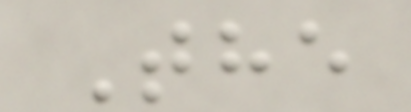The
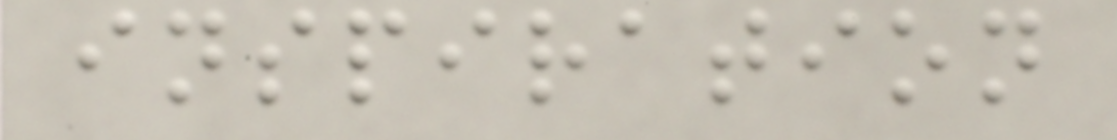inspiration
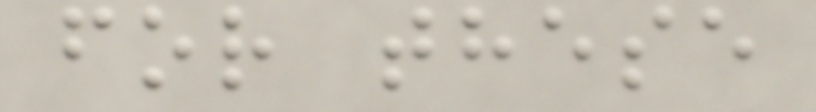for these
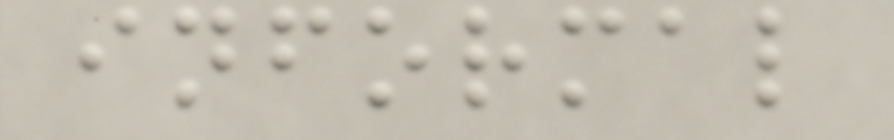informal
